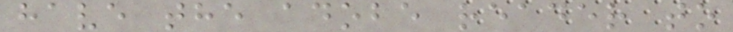have the adobe reader to
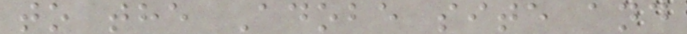to the Adobe site and
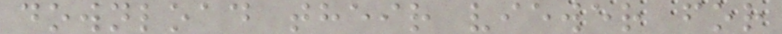download their viewer for
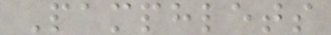Pamphlets
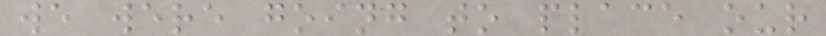we were going to place our
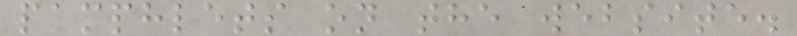pamphlets on the website.
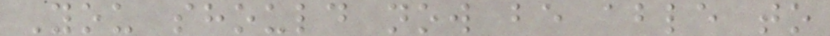You should now be able to
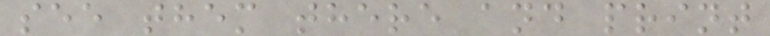see them there and print
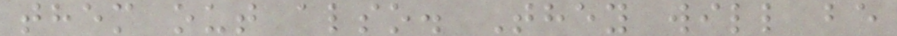them out also. They will be
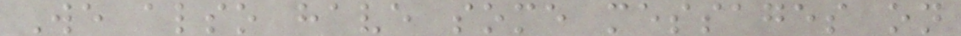We also have some messages on
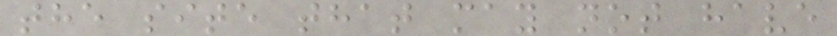the site that may not have
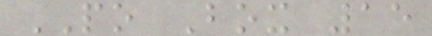PO Box 15
